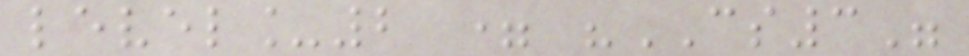level_2 = "CS3"
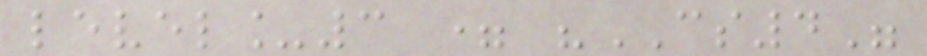level_3 = "CS4"
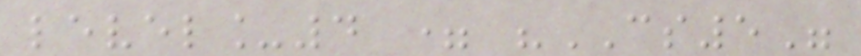level_4 = "CS5"
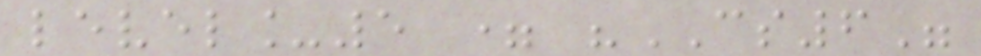level_5 = "CS6"
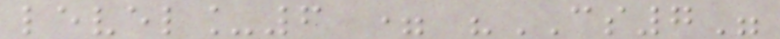level_6 = "CS7"
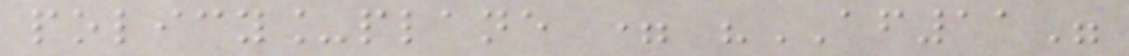policy_plane = "AF11"
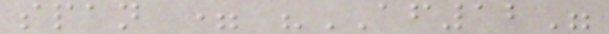span = "AF12"
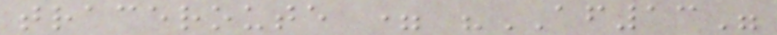traceroute = "AF13"
